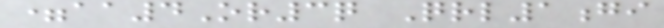=aa4Or3q Qrl1gi
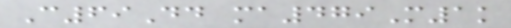C69Dd ma479M1k
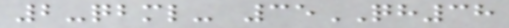2-qbml- 35QH38
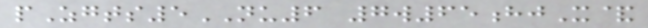pZgts5NU6 7w65hjX&
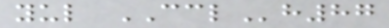yul CCLh87
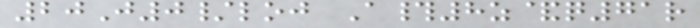20J0/loj A#8z&q71r
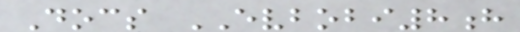Docs EVBOBI8h
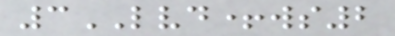3LVD+ws2
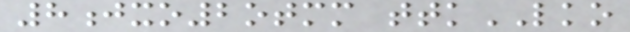8jxo2otmm ttkLKO
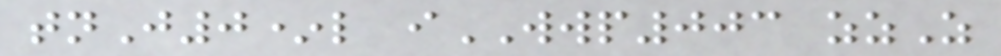tnJ0*l iWWP003 zzZ
